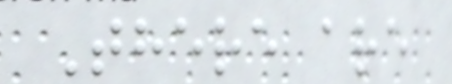There are
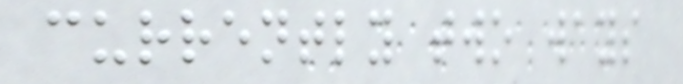currently two ways
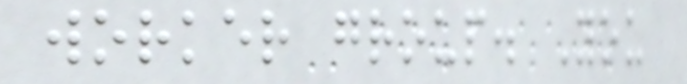worker group. You
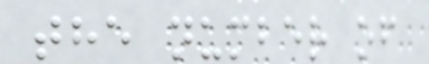the number of
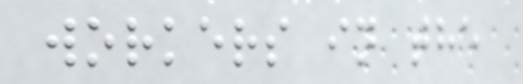workers in the
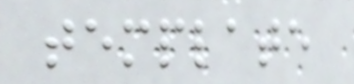template
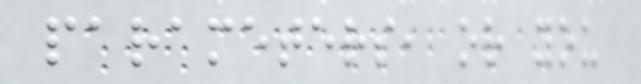parameters, or you
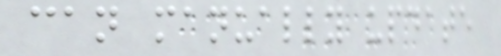can manually update
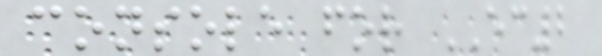console for EC2
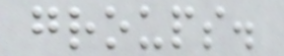groups.
